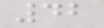42
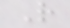R
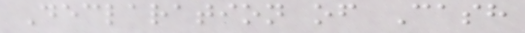Declaration of Cash
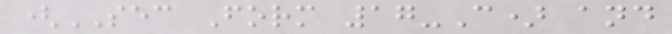(SEC Form 17-C) and
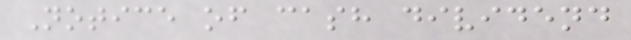Notice of cash dividend
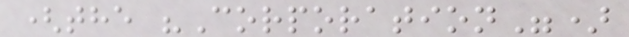(the "Corporation")
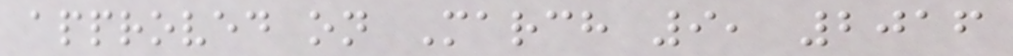approved on March 9, 2016
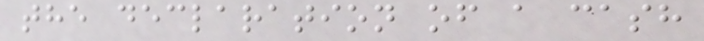the declaration of a cash
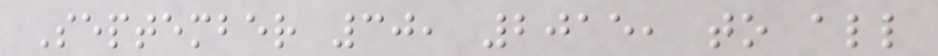September 30, 2015, to all
